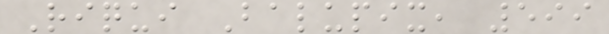Riqui Balupix, 599
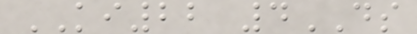KI22 4DS
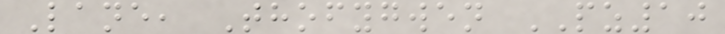Lane, Thofygwen PZ10
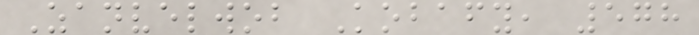Zanvelwob Kobafy, 578
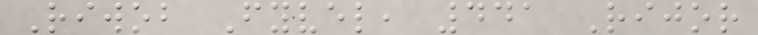Riwob Fyvel, 441 Rijor
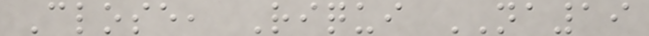Close, Riqui NA19
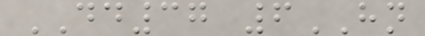DD37 6HN
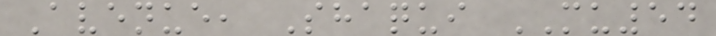Avenue, Shaqui MU54
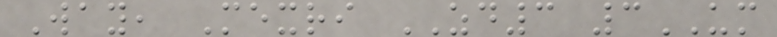Way, Mexri ZD3 3UM
